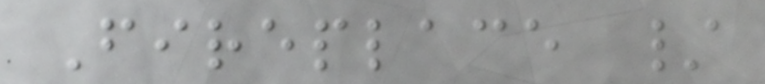Fireplace /
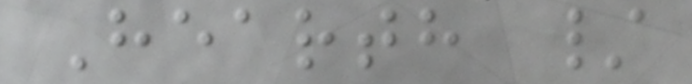Hearth /
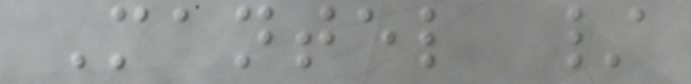Mantel /
